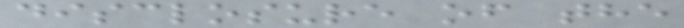disclosure of the
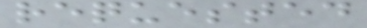requested
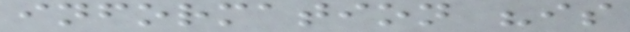information "is
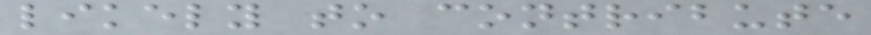likely to contribute
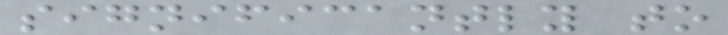significantly to
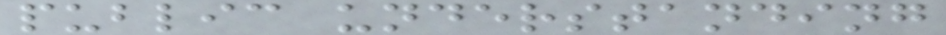public understanding
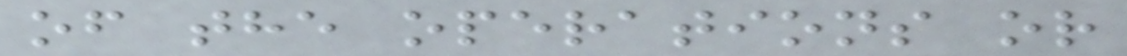of the operations or
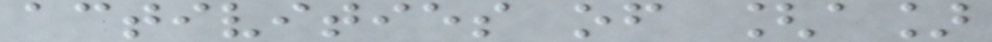activities of [a]
